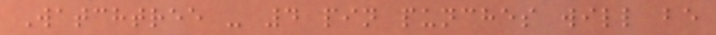Watchtree - 4 pin punches will be
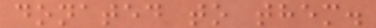donated to them.
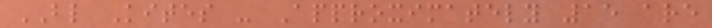BL Kites - Approximately 15 are
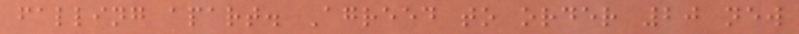falling apart. Agreed to order 20 new
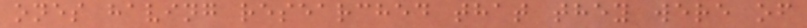ones having researched that they were of
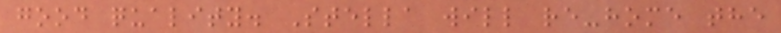good quality. Stella will re-home the
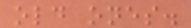old ones.
